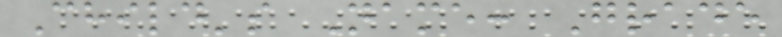Child's Name: Grade
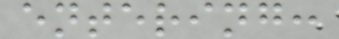entering:
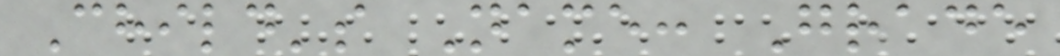Child's Name: Grade
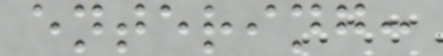entering:
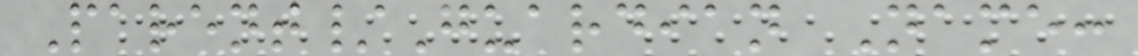Parent/Guardian Name:
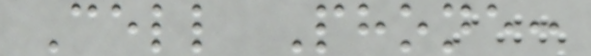Cell Phone:
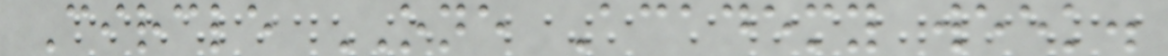Circle ONE Academy week.
